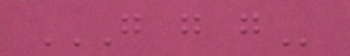G G G
